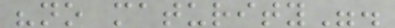"no maturity".
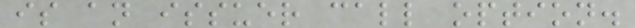is an issuer call option.
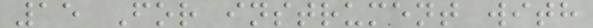15 For instrument with
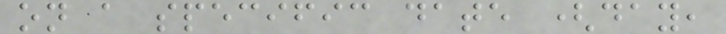on a specific date (day,
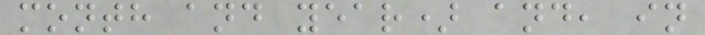month and year) and, in
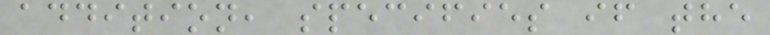addition, specifies if the
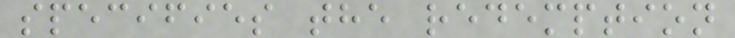specifies the redemption
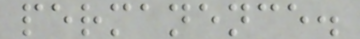permanence.
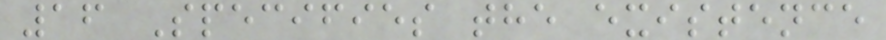16 Specifies the existence
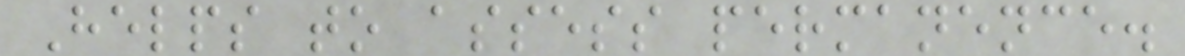Helps to assess permanence.
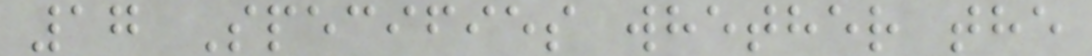17 Specifies whether the
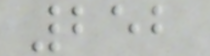252
